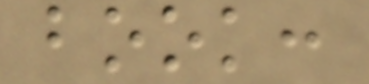book:
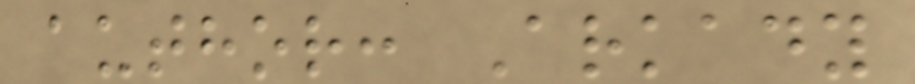author: Arkady
